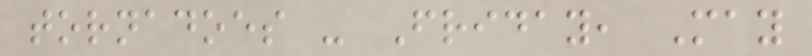tornadoes - Friday, May
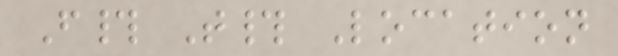F# T# Location
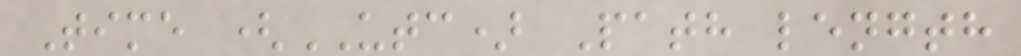Time (UTC) Path length
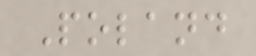Poland
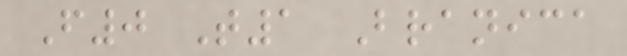F0 T1 Branica
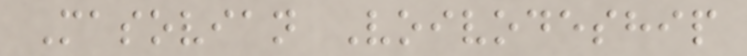Masovian Voivodeship
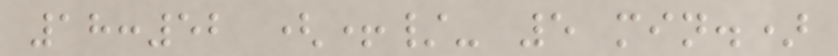18:52 (+/- 5 min.)
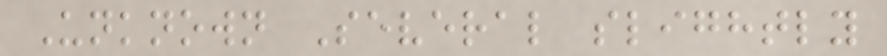Unknown Several slightly
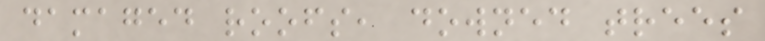damaged roofs, downed trees
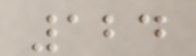124
